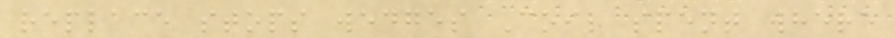replace stops wedges Coil spent where
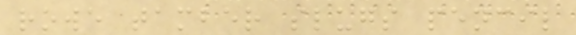rowe tamber slugs pencil
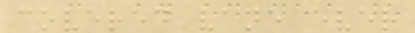covered vane ever
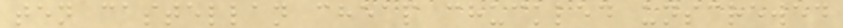ten castellan cheap chuckled unscrewed
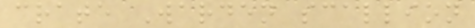crate Warden scallion
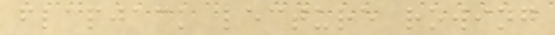flapjack lecture rowing
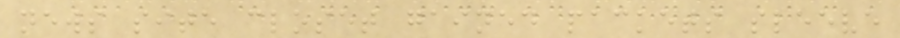news site closet gained packets sleeve
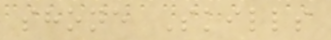shone Skills
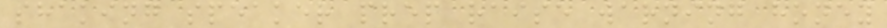shaking speaker prep raise warning honey
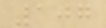107
